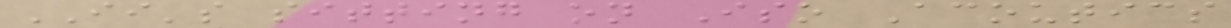II's sitting on Iso Acoutics
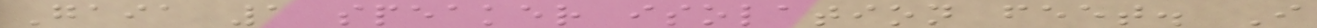Gaia 1 speaker isolation feet. I
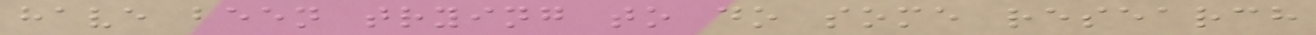have been trying to do some research
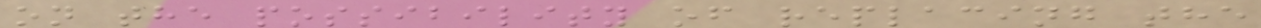on the possibility of replacing the
